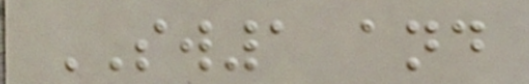SW1 and
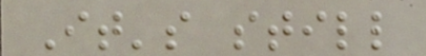It's still
